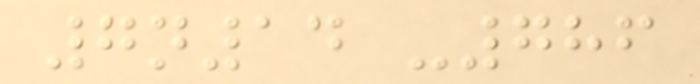7n14 -786
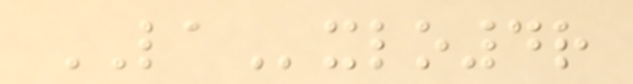LAxlo4r
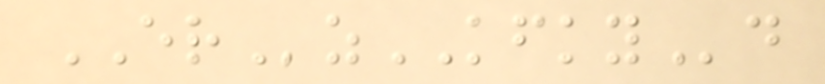ERzKFKYd
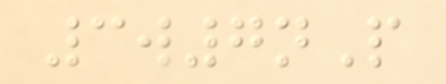3w7nP
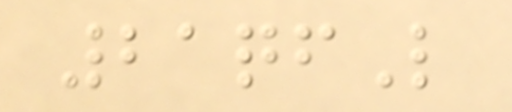21qfL
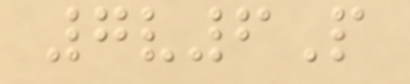7v6P
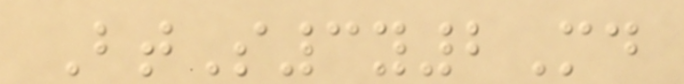BtS3y2Md
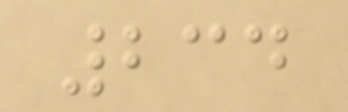234
